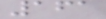161
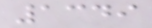1349
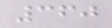360
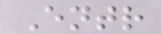Entr
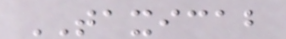TAXICAB
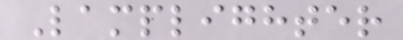Lamplighter
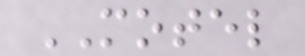MOTEL
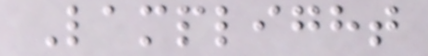Lamplight
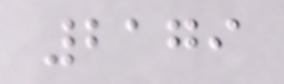2179
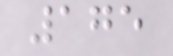175
